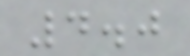4.0
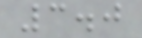3.0
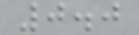0.0
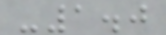-1.0
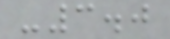-3.0
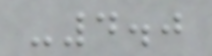-4.0
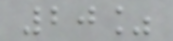20%
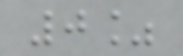0%
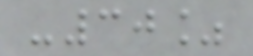-30%
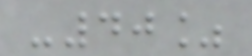-40%
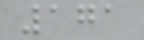171
